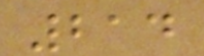214
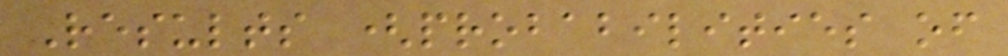Results (probabilities of
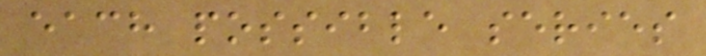each possible series
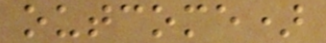outcome)
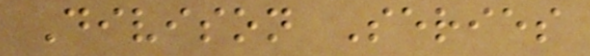Divison Series
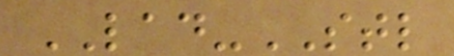LAD-STL
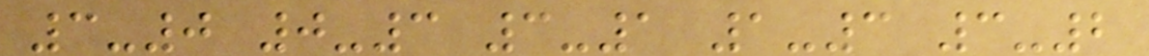3-0 0-3 3-1 1-3 3-2
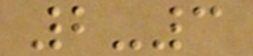2-3
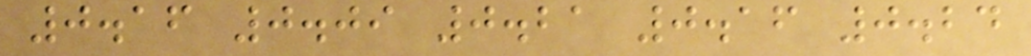0.16 0.09 0.21 0.16 0.24
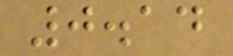0.14
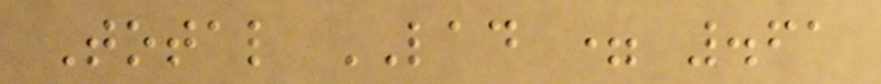Total LAD = .61
